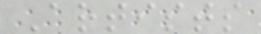Artists
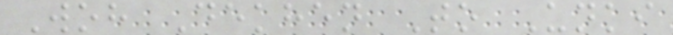Woh Dekhen To Unki
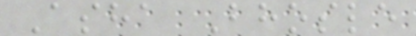Asha Bhosle
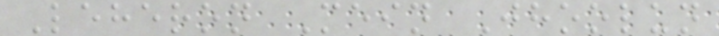Leheron Mein Jhoolun
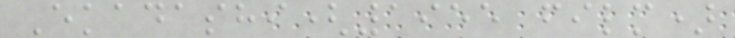Ekadashi(1955 film)
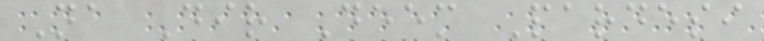Na Dir Deem Pardesi
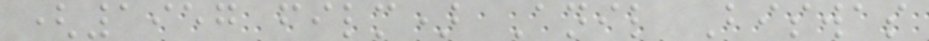(1957 film) Anil Biswas
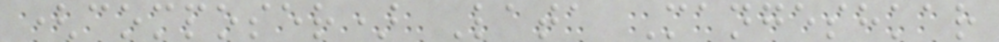(composer) Lata Mangeshkar
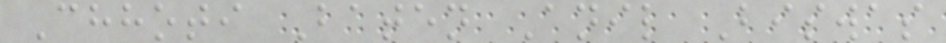Chhoti Baten Anil Biswas
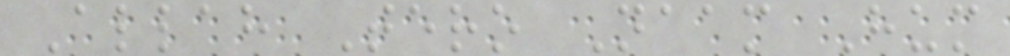Allah Tero Naam Hum
